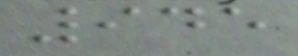945
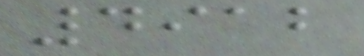4912
